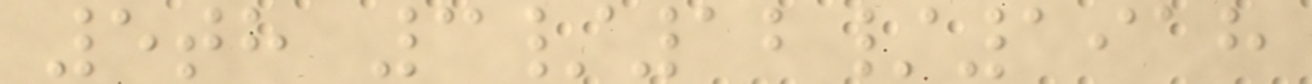5th 3/12/1918
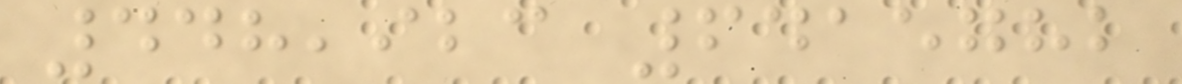448,923 6415782
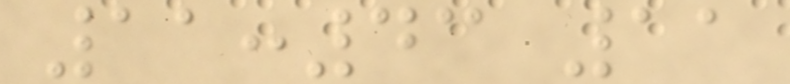11:43 11
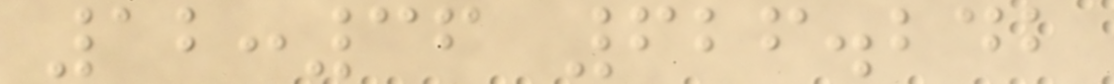12:36 626.242
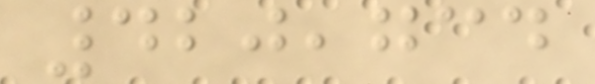420,734
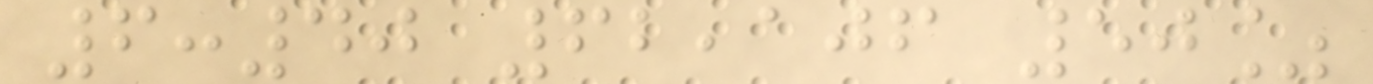6:40 62,106 50%
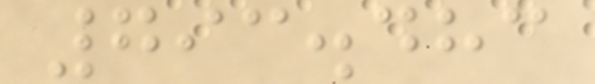793.483
